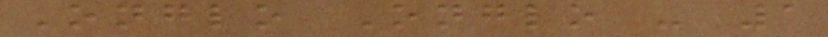Onglo Onglo - 1
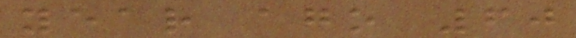year ago 60
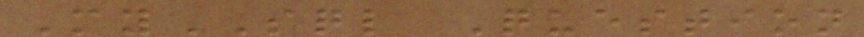MySQL Question
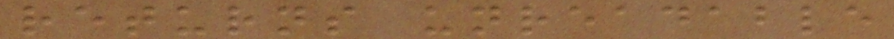returns unreadable
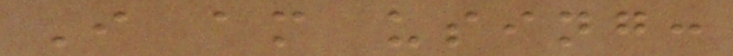I am using:
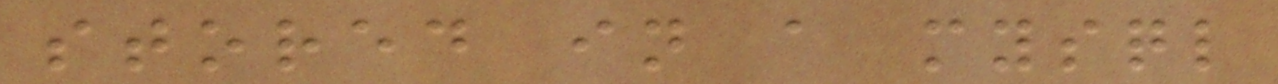stored in a mysql
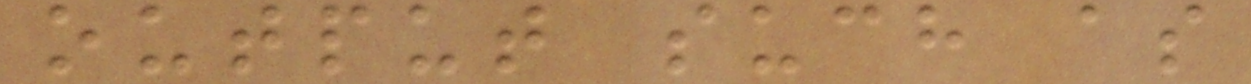output such as
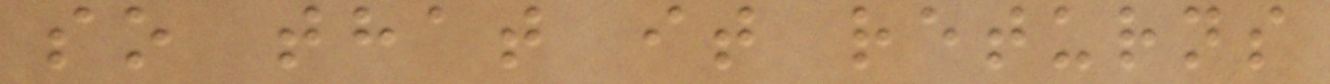so that it returns
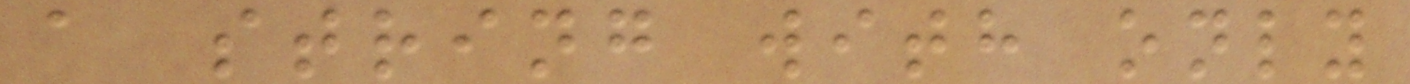a string with only
